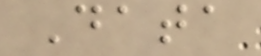Data
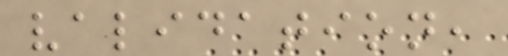validation,
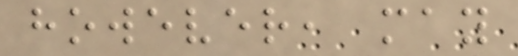however, may
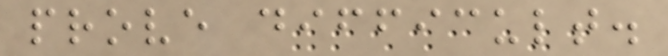prove difficult.
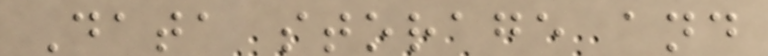Data storage and
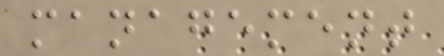management
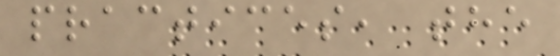practices, the
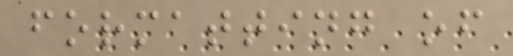formatting of
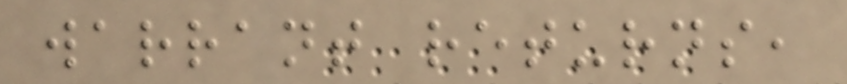warrant returns,
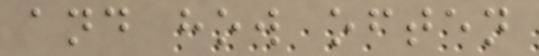and how often
